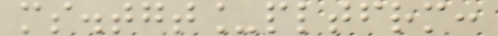ms.tgt_pltfrm:
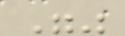""
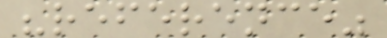"reference"
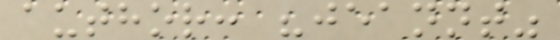author: "jeannt"
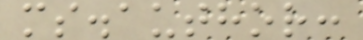ms.author:
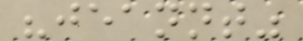"jeannt"
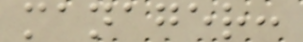manager:
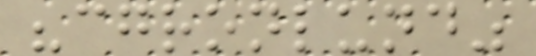"cgronlund"
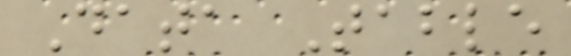Data Table
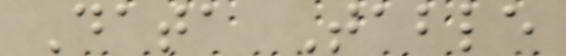Data Table
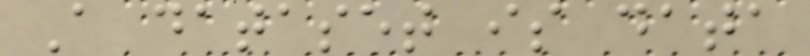A dataset is data
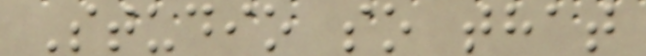Studio so that
